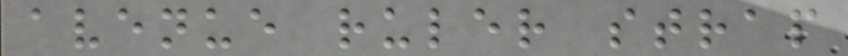avenue ruler strap
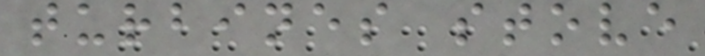turbines stove
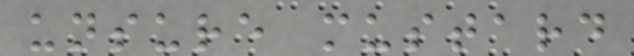unsure mustard
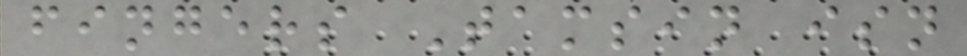fingers Tamsin isn
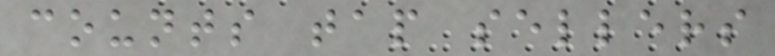counts tap sellers
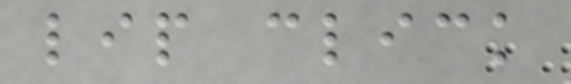lip click
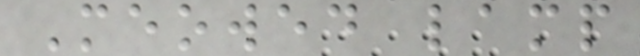Meowed lamp
